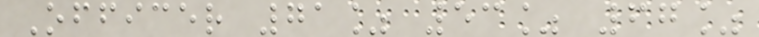Officer 71% 53% 67%
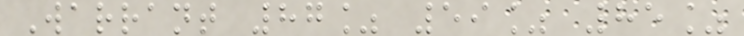Warrant 87% 59% 85%
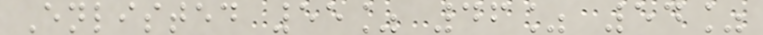Enlisted 55% 46% 54%
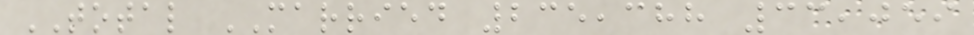TOTAL MARRIED 235,388 33,059
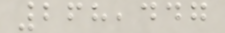268,447
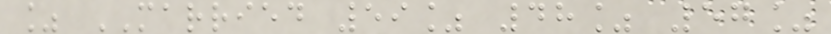% MARRIED 59% 48% 57%
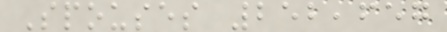Spouses 252,657
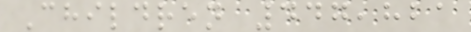Children 447,821
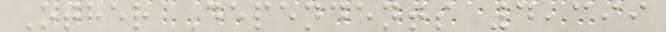Other Dependents 4,399
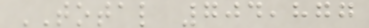TOTAL 704,877
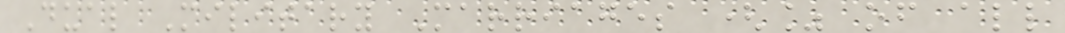Dual Military Marriages (% of all
